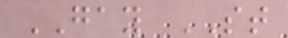GAY ST
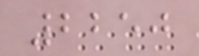2250
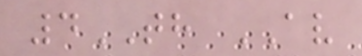4TH AV
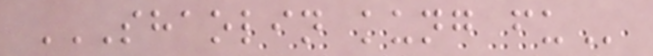SHAOLIN KUNG FU
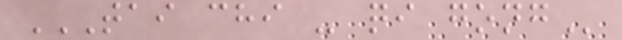TAI CHI - QI GONG
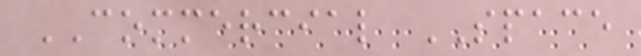COMMERCIAL SPACE
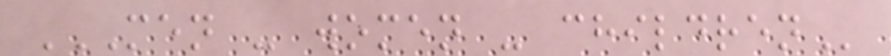MEN - WOMEN - CHILDREN
